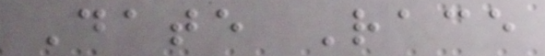Date Race
